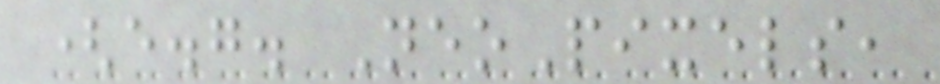(e.g. NeoPixels,
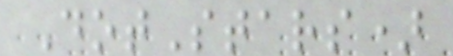DotStars)
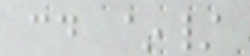cd ~/
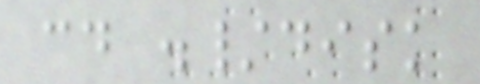cd ./disk
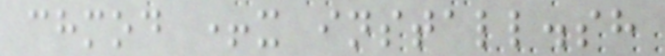chmod +x install.sh
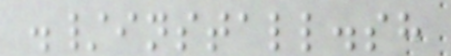./install.sh
